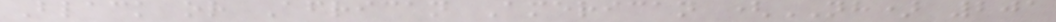Black or African American (NH) 201
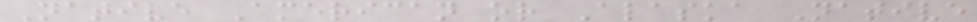Native American or Alaska Native
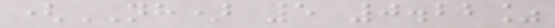(NH) 5 0.22%
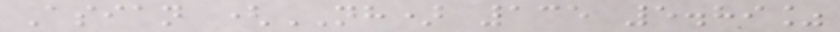Asian (NH) 135 5.89%
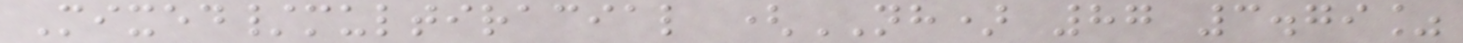Mixed/multiracial (NH) 87 3.79%
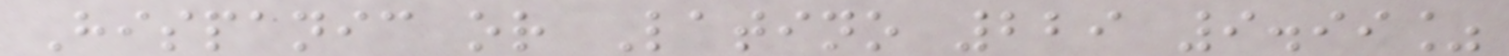Hispanic or Latino 229 9.99%
